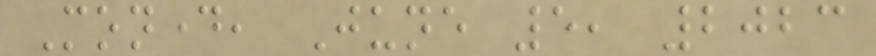Monday, June 5, 2023
